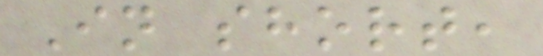In short,
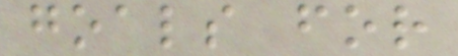goals for
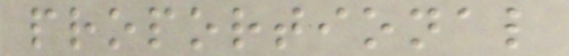proportional
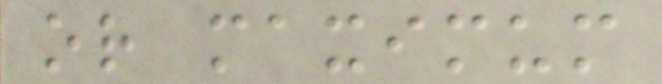or maximum
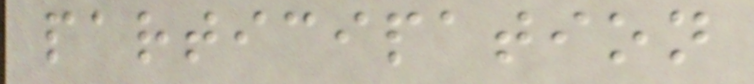participation
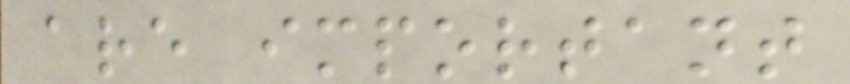are important
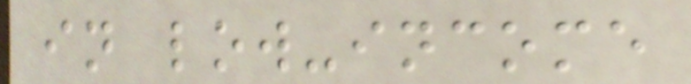in low-income
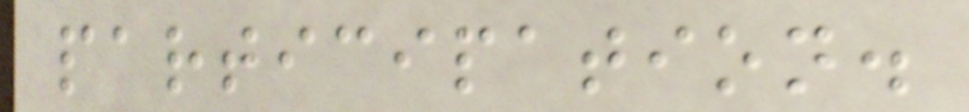participation.
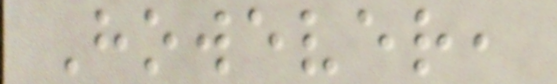However,
